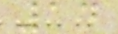14
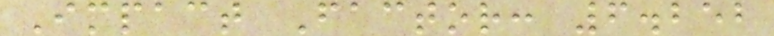Impact Factor: 6.252
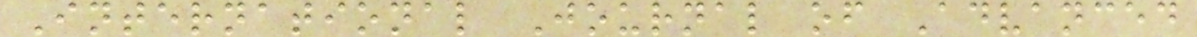International Journal of Advanced
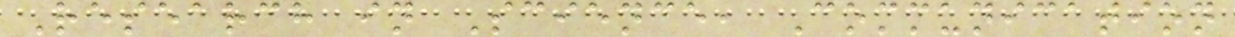Research in Science, Communication
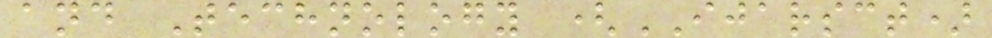and Technology (IJARSCT)
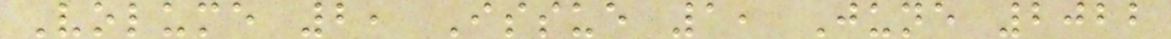Volume 2, Issue 1, June 2022
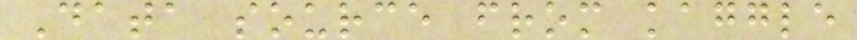Data source from kaggle
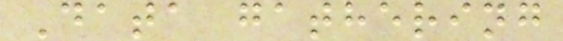Data gathering
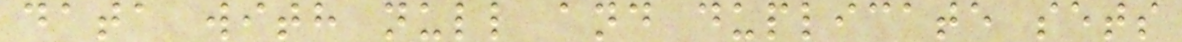data with null and duplicate sets
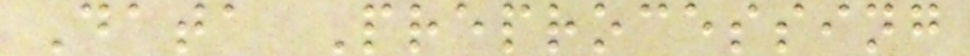Data Preprocessing
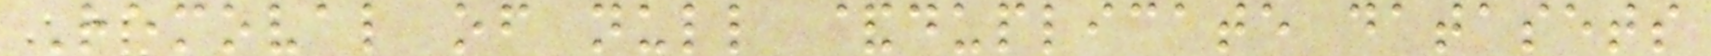Removal of null &duplicate datasets
